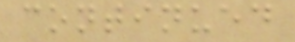continued
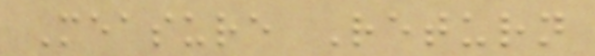Measure Return
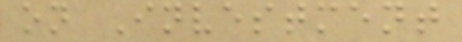on Investment
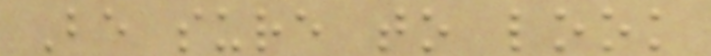Be sure to look
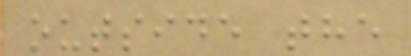outside the
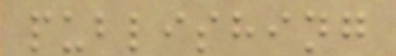publishing
